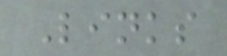Links
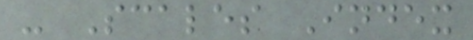- Scales Index
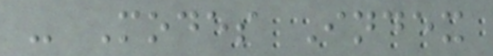- Modes Index
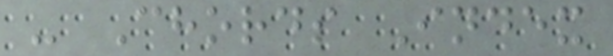- Chords Index
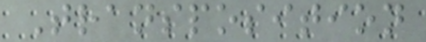Transposition
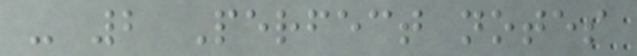- 2 Perfect notes
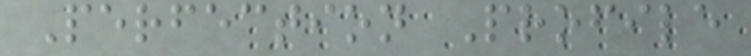Perfection Profile
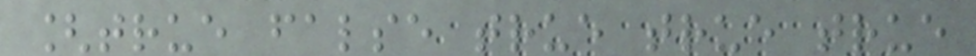[true false true true true
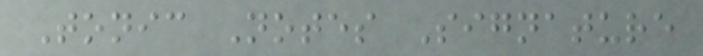Tonic Notes Signature
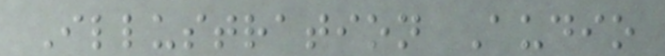Illustration Audio
